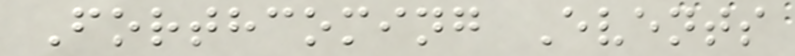Forthcoming Events
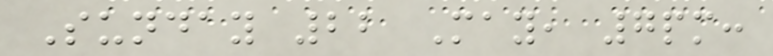Sunday 22 May, 7pm:
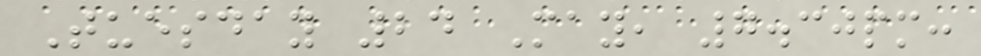Tuesday 24 May, 7.30pm:
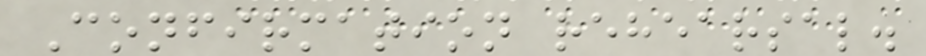Confirmation rehearsal.
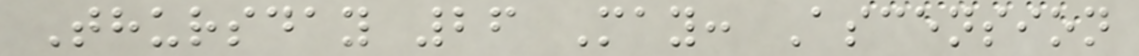Thursday 26 May: Ascension
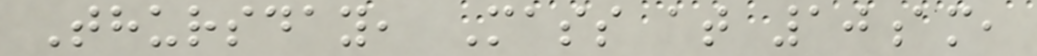Thursday, Mass at 10am,
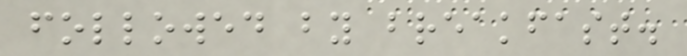followed by breakfast.
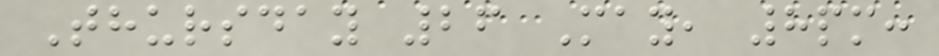Thursday 26 May, 8pm:
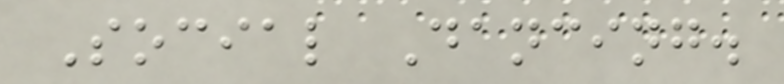Social Dancing.
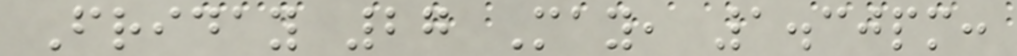Friday 27 May, 1.30pm:
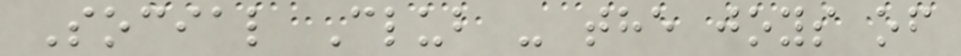Social Club - the joys of
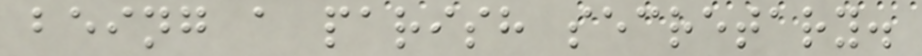being a parish secretary.
